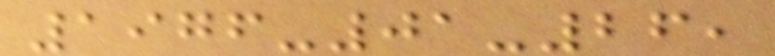1976-01-26,
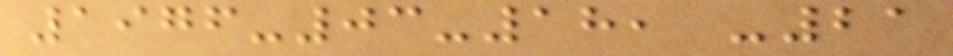1976-03-18, -21
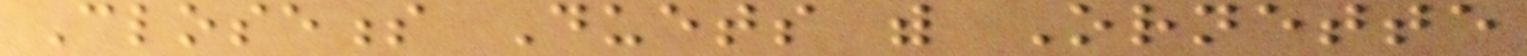Closeness Duets with Ornette
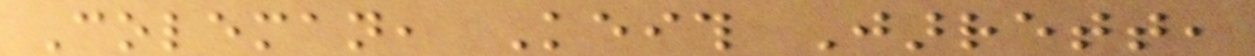Coleman, Keith Jarrett,
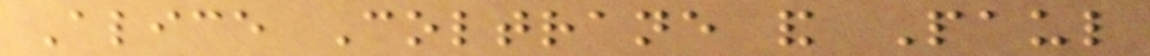Alice Coltrane and Paul
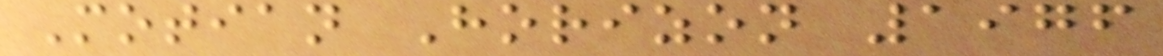Motian Horizon 1976
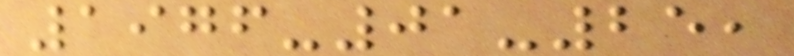1976-01-25,
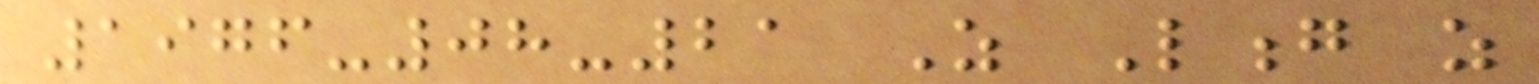1976-08-21 As Long as
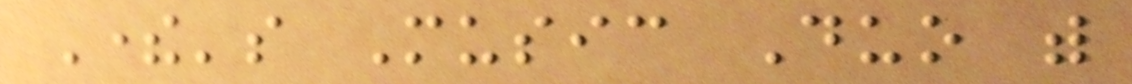There's Music Duo with
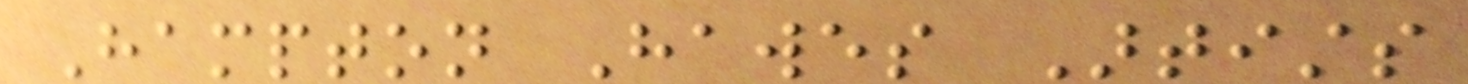Hampton Hawes Artists
